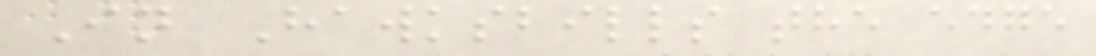In Hawksbills the edge
